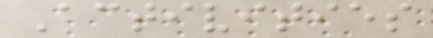Activities
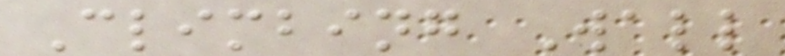Climbing Wall
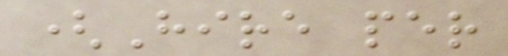(Hire per
